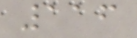116
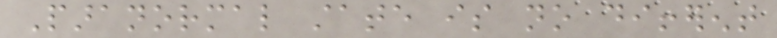Paranormal state is no different
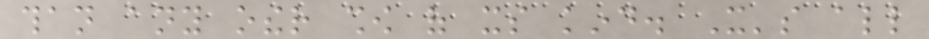than any other show of its kind. It's all
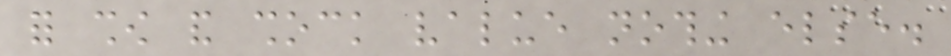for show and shock value nothing else.
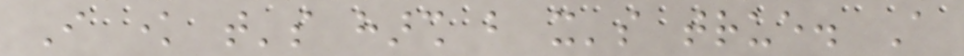I know that's harsh but it's true. A
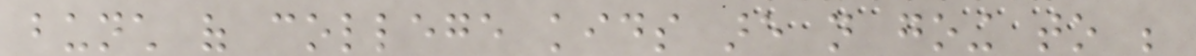bunch of college kids are not going to be
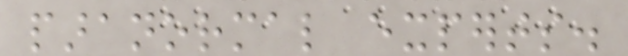paranormal experts.
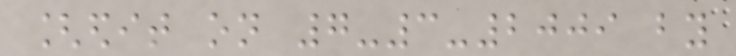[edit on 7-3-2009 by
